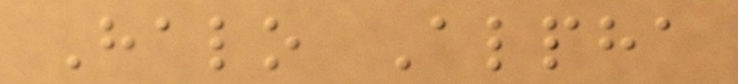Halo Alpha
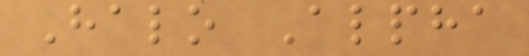Halo Alpha
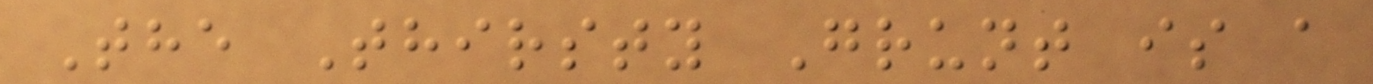The Thirsty Grunt is a
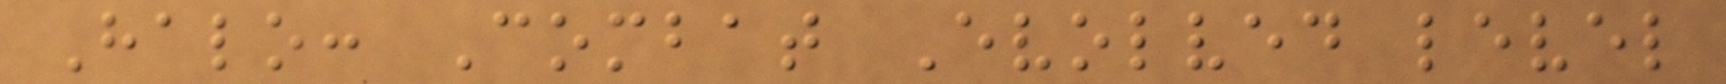Halo: Combat Evolved level
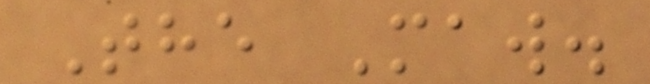The Maw.
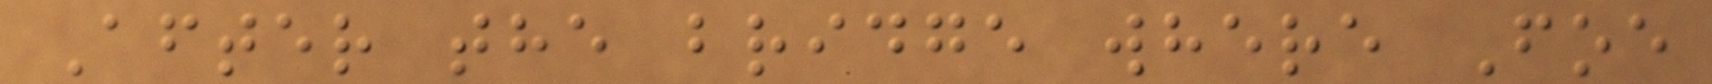After the bridge where Foe
